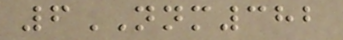6NNM382
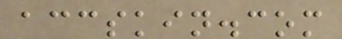accskin.com
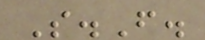S.F.
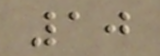10
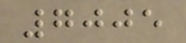7005
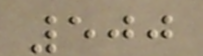500
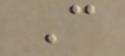C
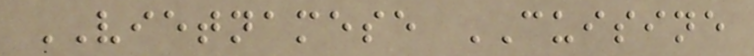VIETNAMESE CUISINE
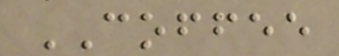COFFEE
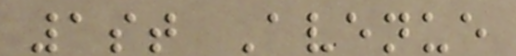1st Avenue
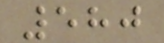580
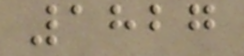1827
